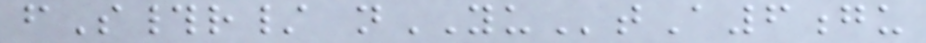fS#r/ nYUtA6gu
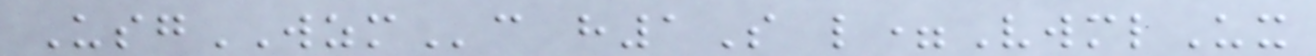UsgWZMc h1S l=VwmlUx
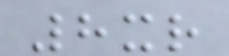8xr
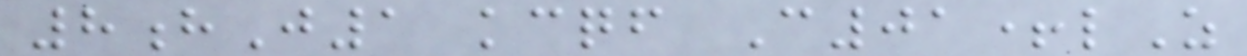8hJ1 kcqf C01+lZ
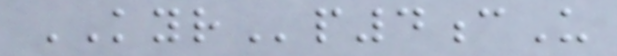KYRp4cU
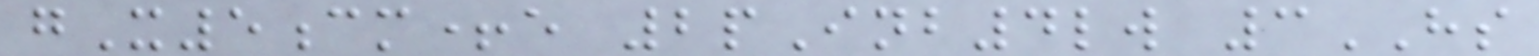gX5cm+e 2pInb4lw 3HS
